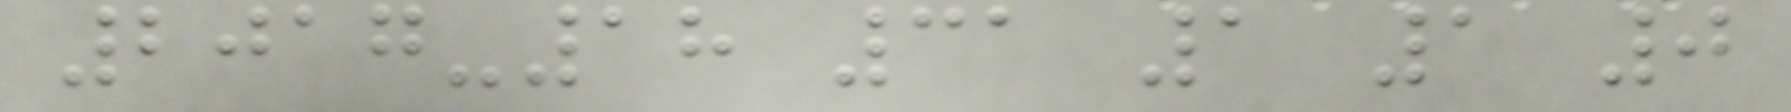2017-18 31 1 1 0
